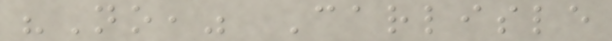"No," Carlisle
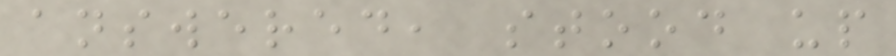answered, stood up
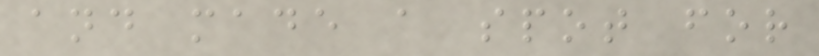and made a spot for
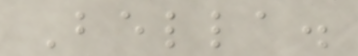Bella.
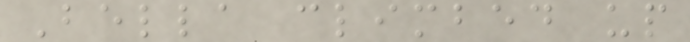Bella climbed up
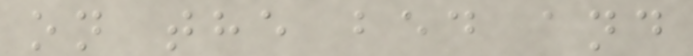on the bed and
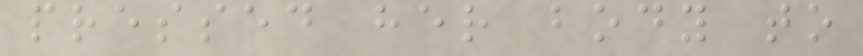pressed her body to
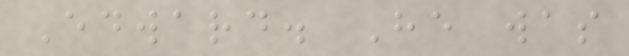Edward. He was
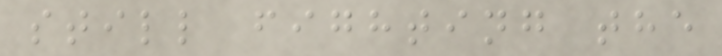still fighting the
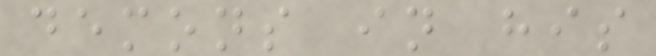demons in his
